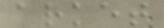arket
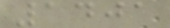1401
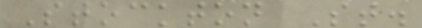Stockton St.
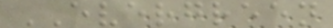EVERGREEN
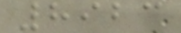8923
